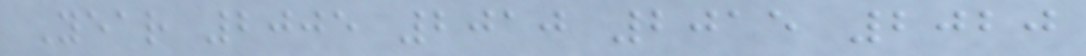Year 2005 2010 2015 2020
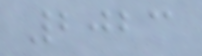2023
